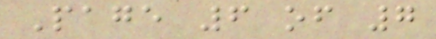Page 6 of 7
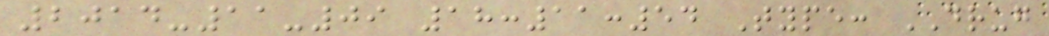2014-11-09 18:11:54 Type: DRUG
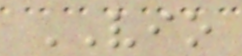VIO
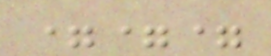===
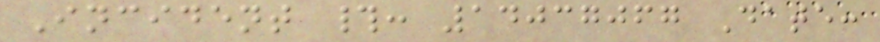Incident #: 14037067 Date:
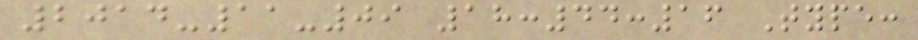2014-11-09 18:44:16 Type:
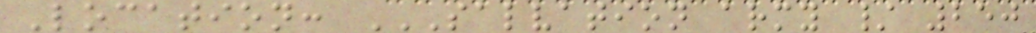Location: SALVATION ARMY / 250
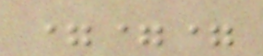===
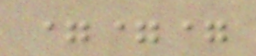===
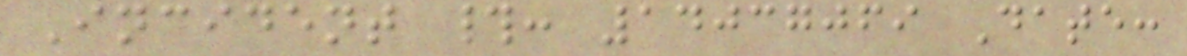Incident #: 14037069 Date:
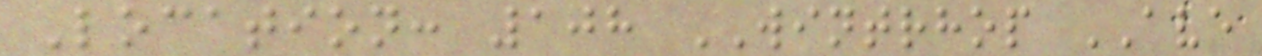Location: 108 WINTRHOP AVE
